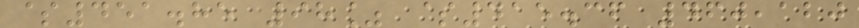$451.85 98% $415.36 460,120
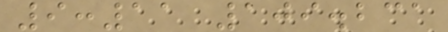9:11 109.231
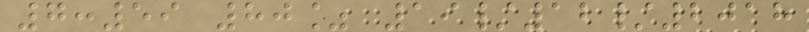7:59 80% 19/12/2018
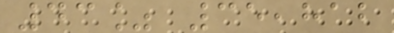43% 35,812
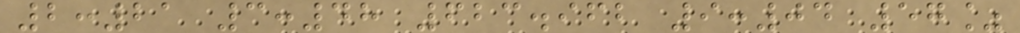2:21 3:48 623.962 9:04 57%
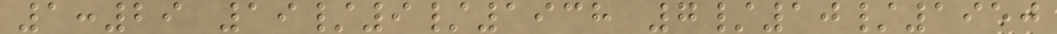1:29 19/9/1938 7/10/1950
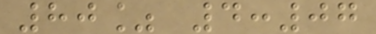80% 4:07
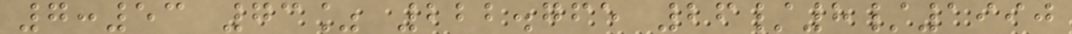7:53 73% 222.765 26/8/1990
